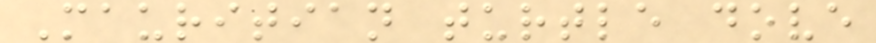Mauritian turtle dove
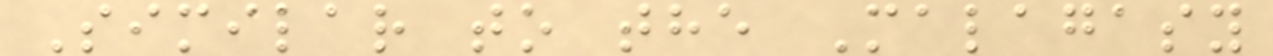Similar to the Malagasy
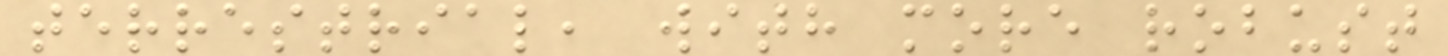terrestrial, with more robust
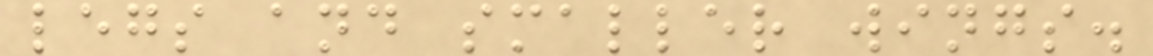legs and smaller wings.
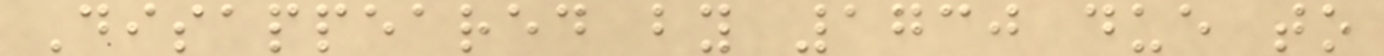Disappeared by 1730 due to
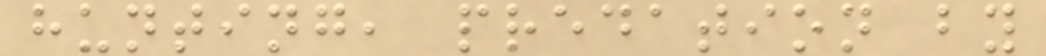hunting, predation by
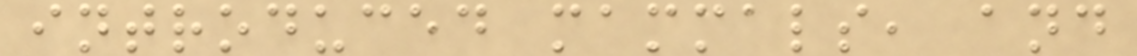introduced mammals, and
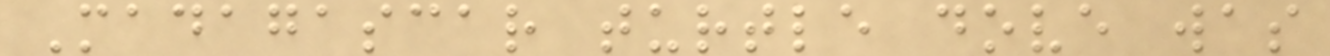Madagascar turtle dove was
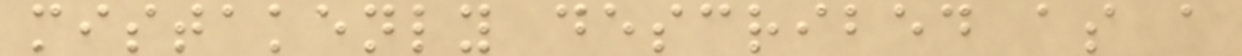mistakenly described as a
